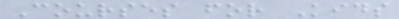Courses for Kids
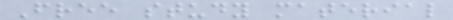Free study material
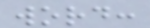word:
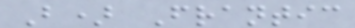B) Frantic
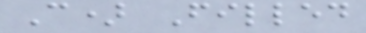C) Filled
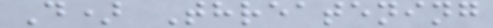D) Threatening
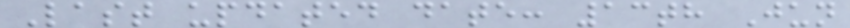Last updated date: 13th Jun
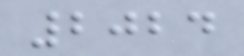2024
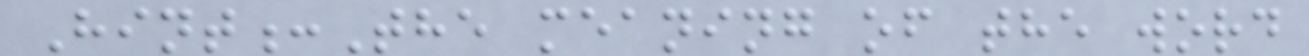Hint:The meaning of the word
